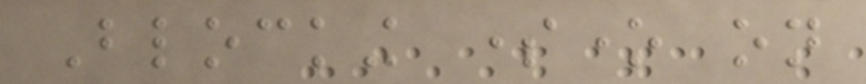Blocking someone on
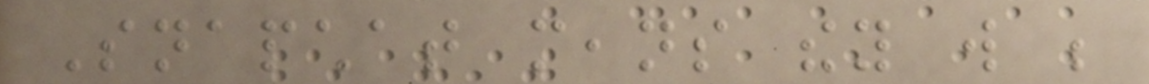Snapchat means they will be
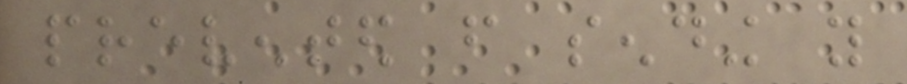prevented from sending you
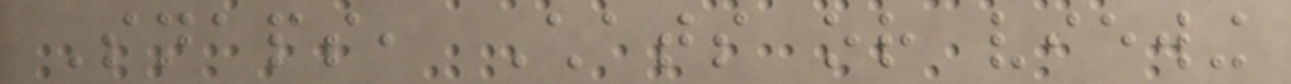Snaps, Chats or viewing
